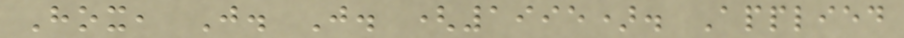Hox, J. J. (1995). Applied
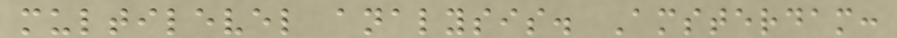multilevel analysis. Amsterdam:
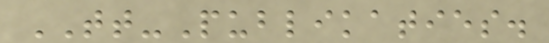TT-Publikaties.
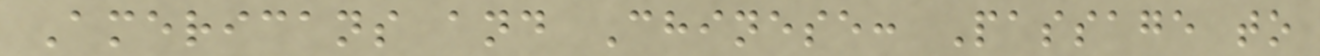Americans and Chinese: Passage to
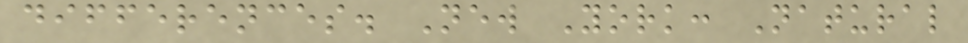differences. New York: Natural
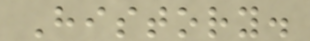History.
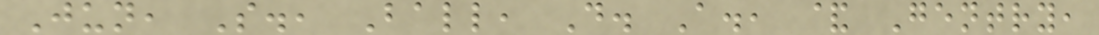Jun, S., Ball, D. A., & Gentry,
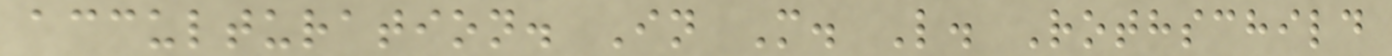acculturation. In M. L. Rothschild
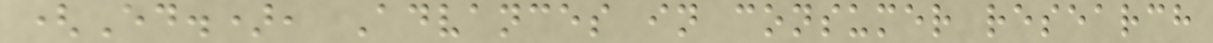(Ed.), Advances in consumer research
